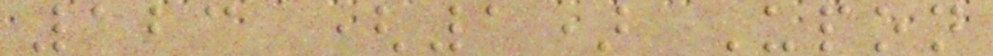123 (1) Upon
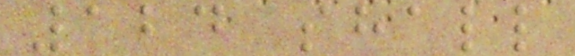124 shall
